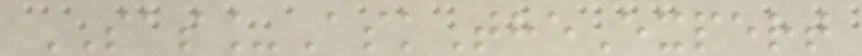SAS_AskTheExpert
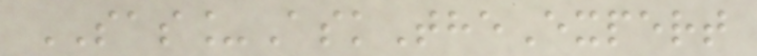SAS_AskTheExpert
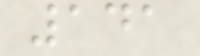141
